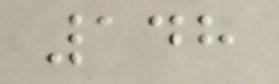148
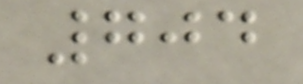704
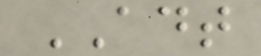ADT
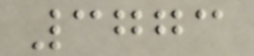3773
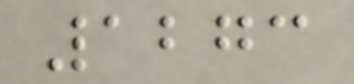1273
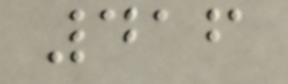416
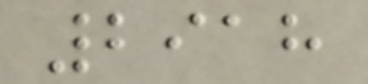2918
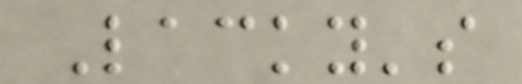Lacky's
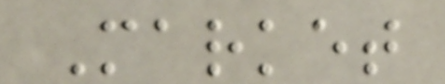Market
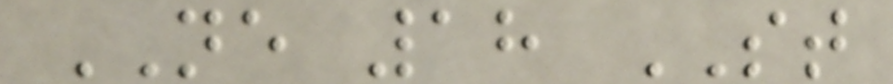NE 18 ST
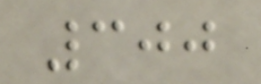300
